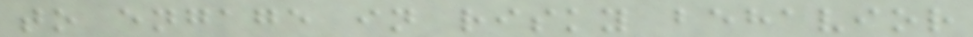to engage in risky behavior
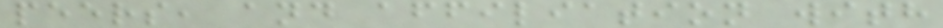peers, and affiliation with
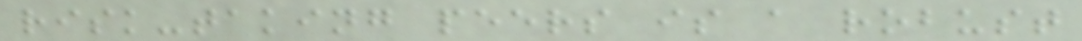risk-taking peers is a robust
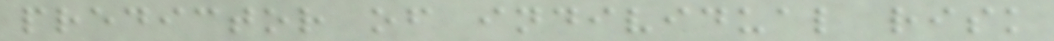predictor of individual risk
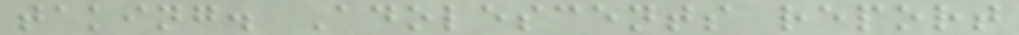taking. Adolescents report
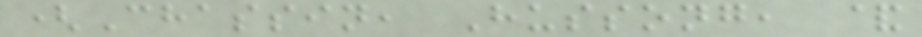(Chassin, Hussong, &
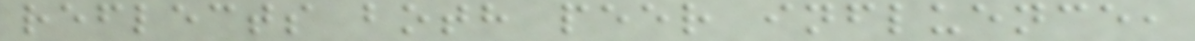reflects both peer influence,
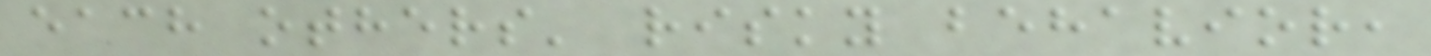each others' risky behavior,
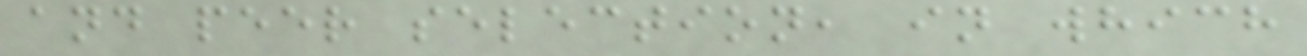and peer selection, in which
